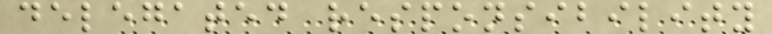delegated responsibility
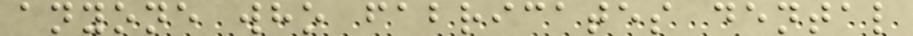anyone who fabricates dental
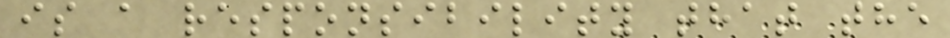is a responsibility that the
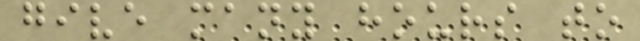give many hours to
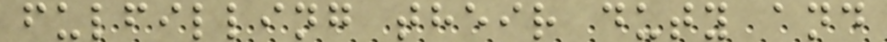fulfilling their duty and
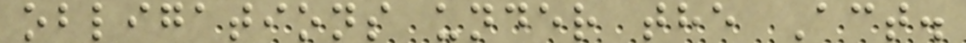obligations under the Act.
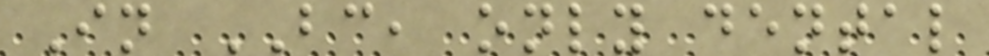In BC, only dental
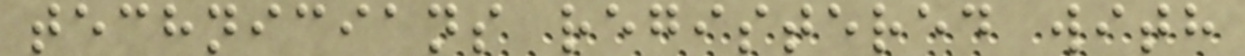technicians registered with
